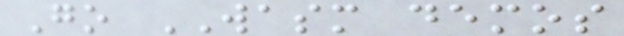Go WASM demos
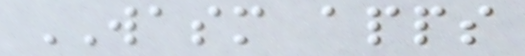WASM apps
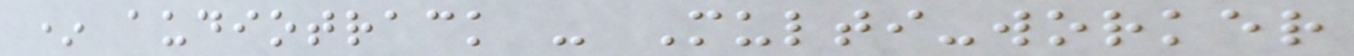* audiotrack - Multi-worker
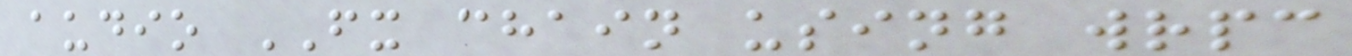audio FX chain using wrpc
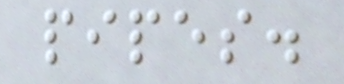pipes.
